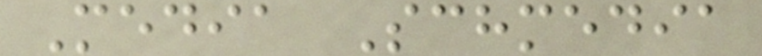Media Schmedia
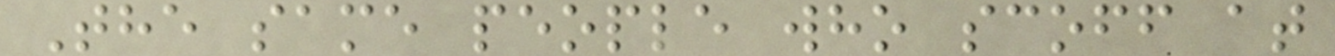The same people who scoff at
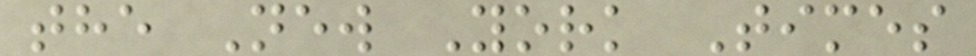the New York Times
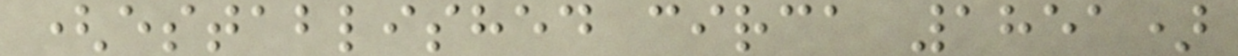(established circa 1851)
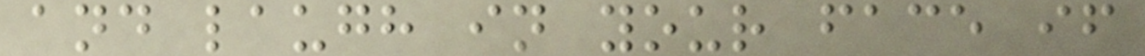and laugh in your face if
